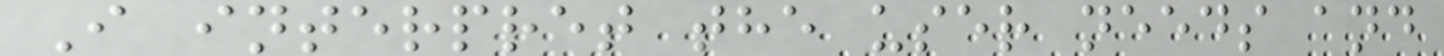I interpret the user needs and
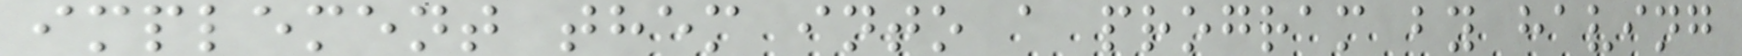implement them into a program by having
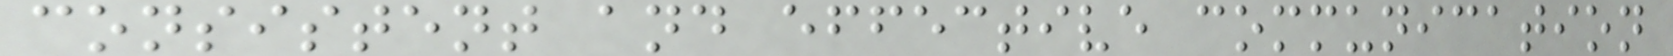consistent and effective communication
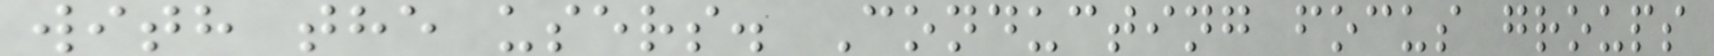with the users. Conducting focus groups
